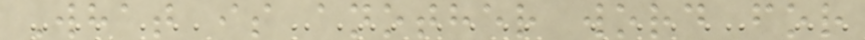What is another word for
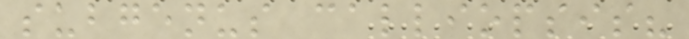subgenus calliopsis?
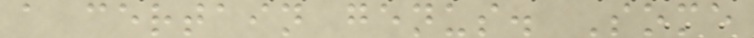a certain genus. Some
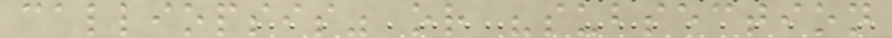calliopsis" or "subsection
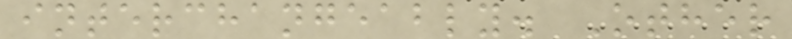interchangeably. Other
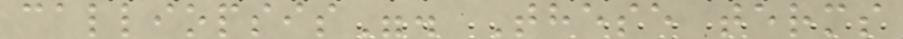calliopsis". These terms
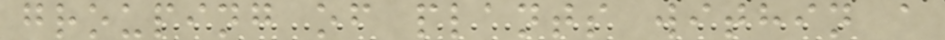grouping of plants within a
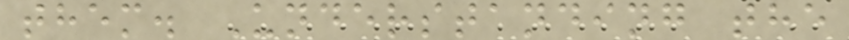them. Understanding the
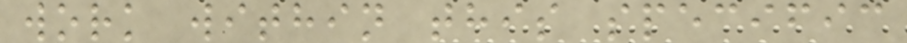work within this specific
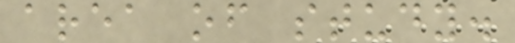area of study.
